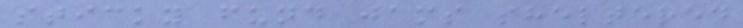sticky fund jams sheltered
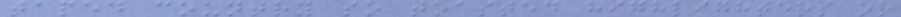taped country so toasted highlighters or
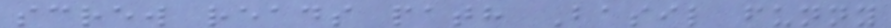screw reads path Basil funny
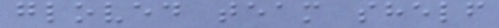gloved team shelf
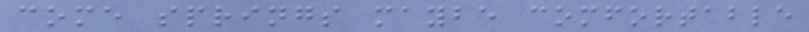come springs maybe comfortable
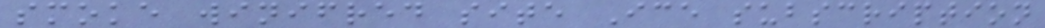smoke winifred site Ice subscription
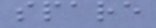spare
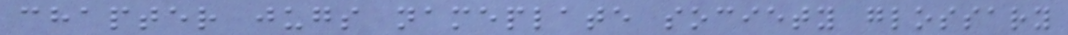chapter jugs nameplate society glossary
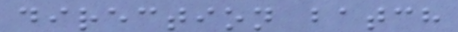direction batch
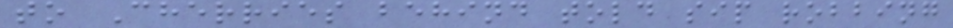to Cherries behind told sip robbing
